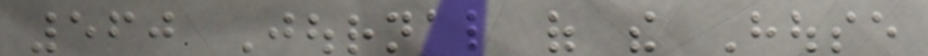560 Journal of the House
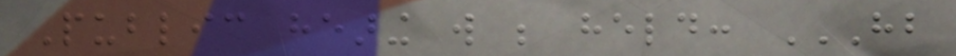Public hearing will be held: HB
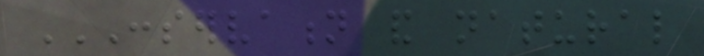CONSERVATION AND NATURAL
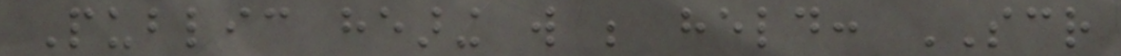Public hearing will be held: SCR
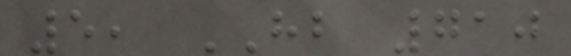5, HB 710
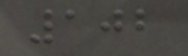102
